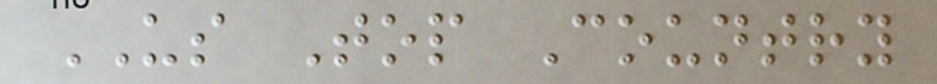US Top Country
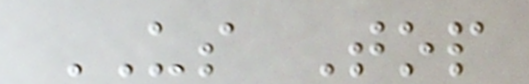US Top
